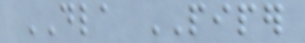DLA PIPER
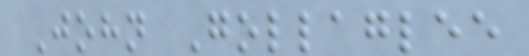John Gollaglee
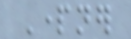Partner
